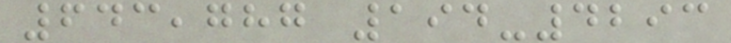643,787 194-4293
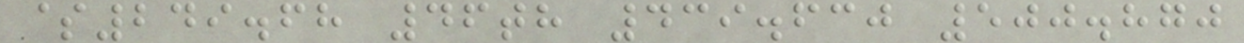$249.68 46th 439.630 500.870
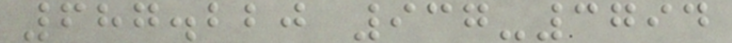687.220 937-3794
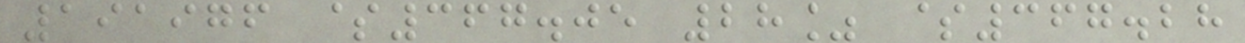191976 $367.05 28% $367.28
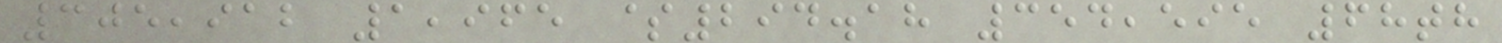305,912 1,965 $294.18 354,595 68th
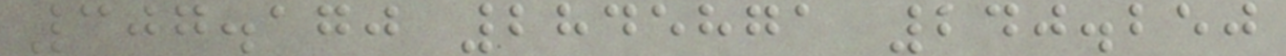307.170 2845871 240.250
